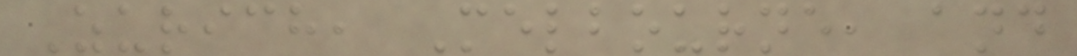Zurich, Melbourne, and
